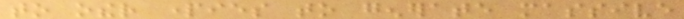to other parties to generate massive
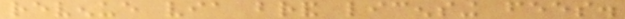revenue via brand licensing fees.
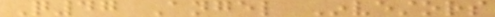Q47 Angel Investors
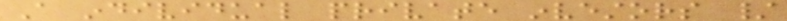A individual private investors /
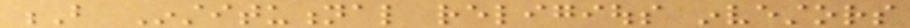B Institutional religious investors
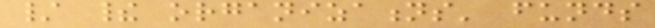/ their organizations' funds
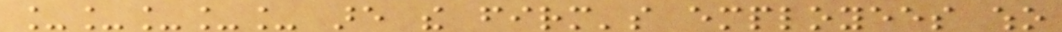_____ are the firm's employees who
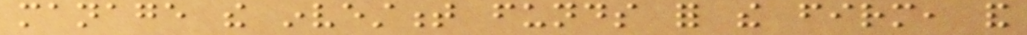manage the investment funds for the firm, and
